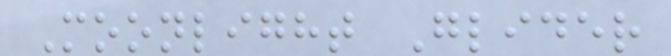Moonlight Glider
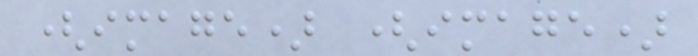(image) (image)
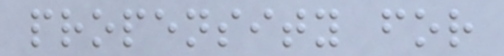propensity for
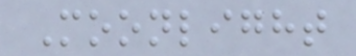Moonlight
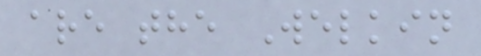are the Welkin
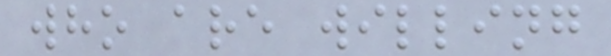who are willing
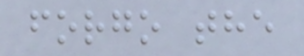forgo the
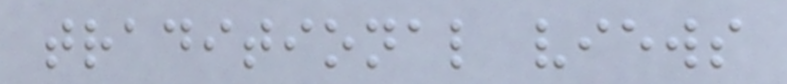traditional views
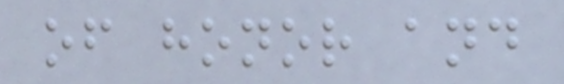of honor and
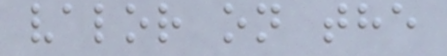valor on the
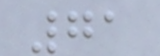71
